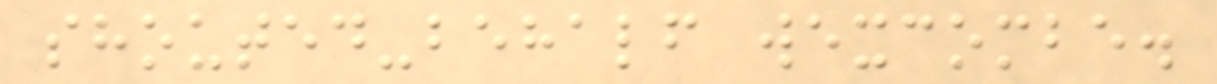shouted-behalf wexcombe.
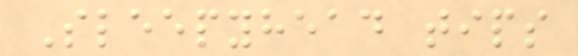Sleepyhead tips
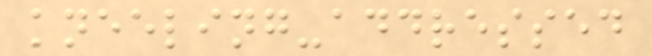kneeling-addressed
